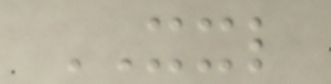XXL
